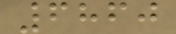6860
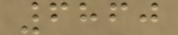6860
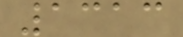1313
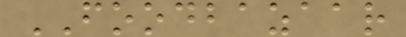FOODBAZAAR
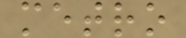metro
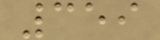359
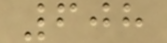608
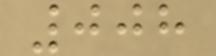008
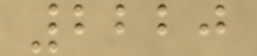2220
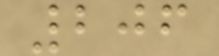206
